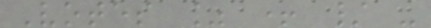Votes % + / -
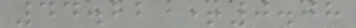44.22 +0.08
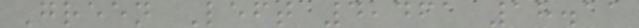Green Left 4,461 18.11
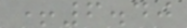+6.40
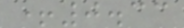+0.33
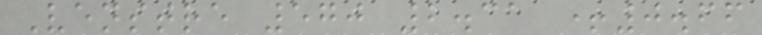Venstre 570 2.31 +0.66
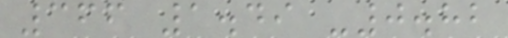366 1.49 -0.82
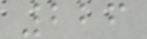226
